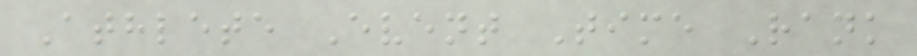Athlete Event Time Rank
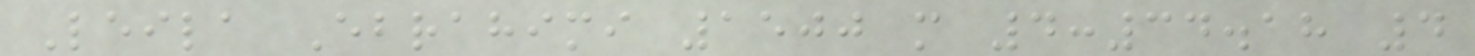Leila Ebrahimi 1500 m 4:34.18 4
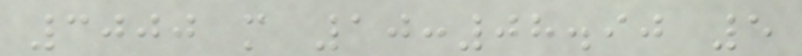3000 m 10:08.90 5
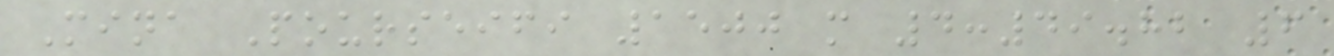Mina Pourseifi 1500 m 4:49.82 6
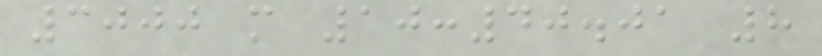3000 m 10:40.01 8
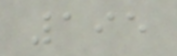195
